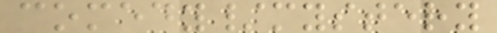comedy/mystery
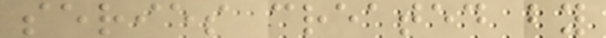series created by
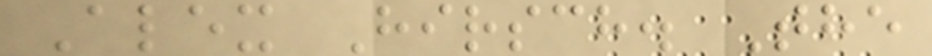Alex Hirsch. The
